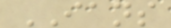IANS
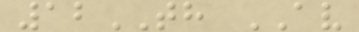12TH AV
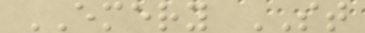EMERY ST
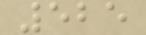525
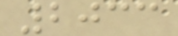2033
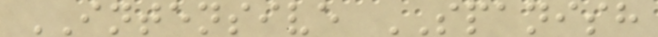INTENSIVE SPANISH
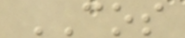COS
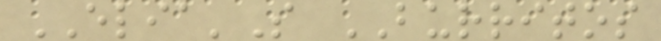ELIA'S BURRITOS
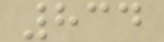834
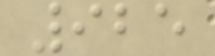925
